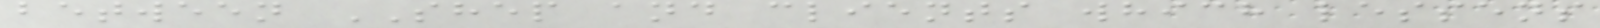between SHEP and clients which lessens
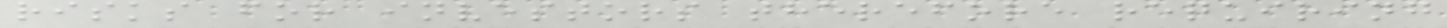risks for investors therefore requiring
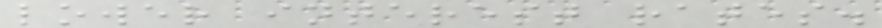lower interest rates.
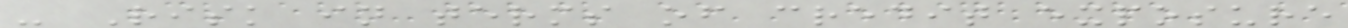- Risk in terms of credit exposure
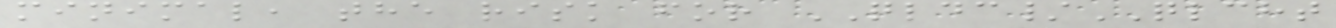minimal, the risk for QLDC/QLCHT
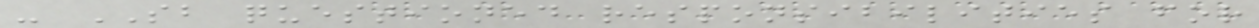- SB questioned responsibilities for
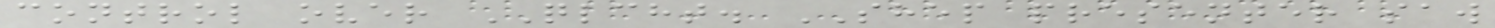control over QLCHT. SHEP presenter saw
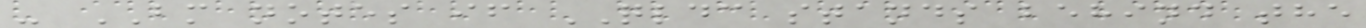- BM notes if QLDC stands behind the
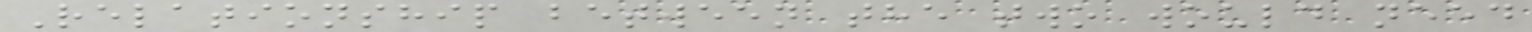Relationship between the two would need
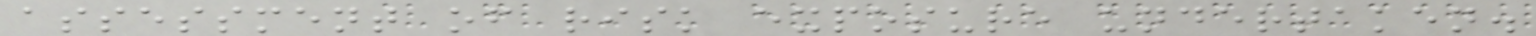assessment of risk exposure undertaken.
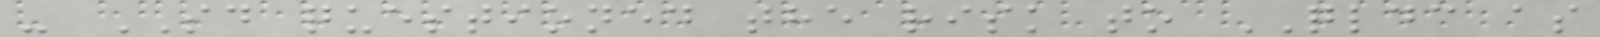- SD questioned the risk to QLDC as
